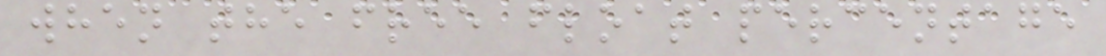when the free float percentage
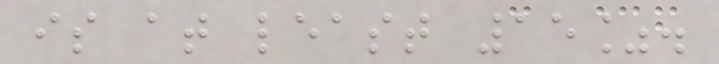is at least 15%.
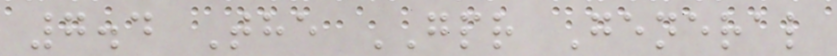7.4 The GPR General
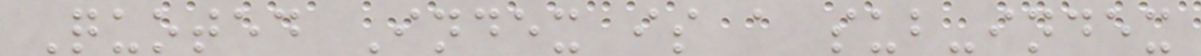Quoted Index is a sub-index
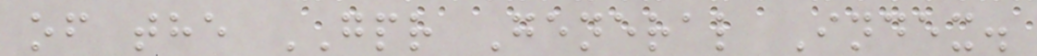of the GPR General Index.
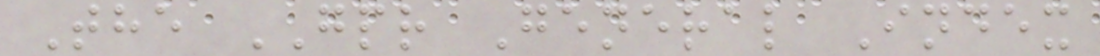The GPR General Index
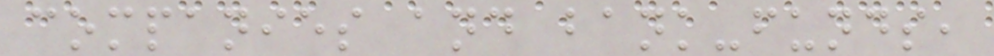companies and bank-funds,
